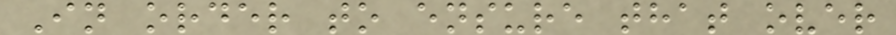In order to ensure that over
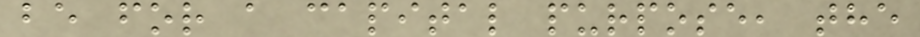be for a capital purpose, the
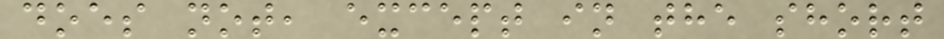does not, except in the short
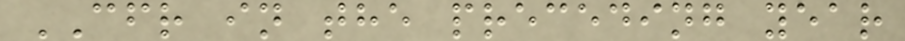CFR in the preceding year
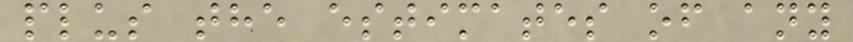plus the estimates of any
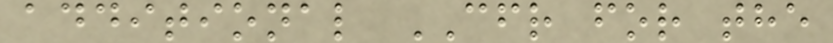additional CFR for the
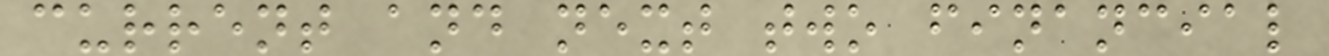current and next two financial
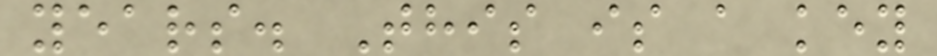years. This is a key
